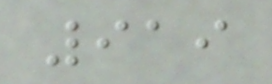919
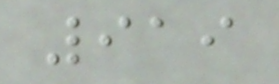919
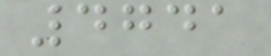4741
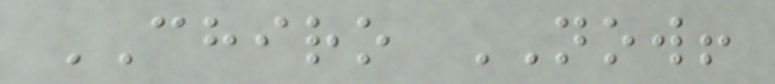CHIRO NOW!
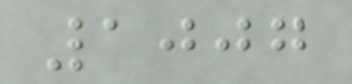1007
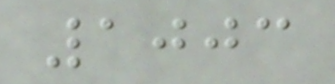1003
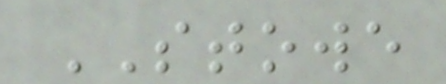STOWE
